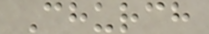Church
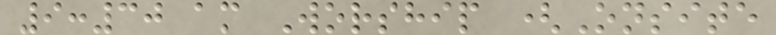9:30 am Worship (Onsite
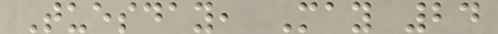Tuesday, May 24
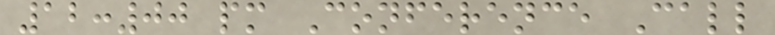12:00 pm Conference Call
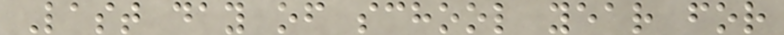Last day of school year for
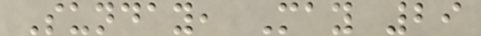Sunday, May 29
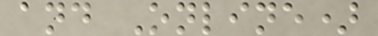and Online)
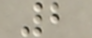2
